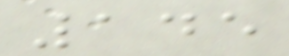145
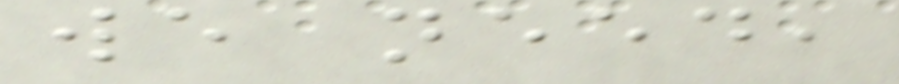we need,
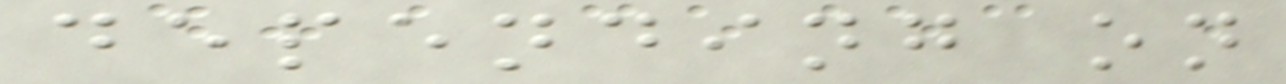depending on
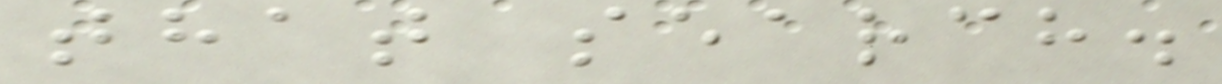that search.
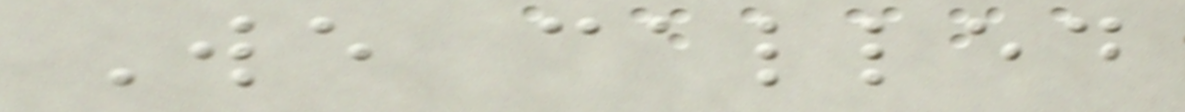We called
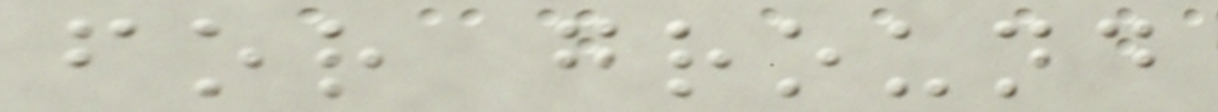for ground
